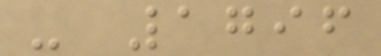- 1796
